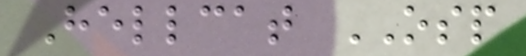Hellcat OSP
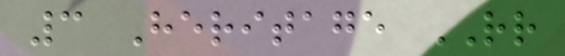3 Heritage RR
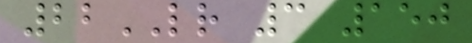22LR 3 150
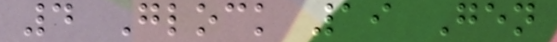4 Glock 19 Gen
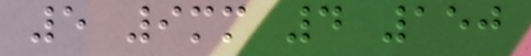5 9mm 4 150
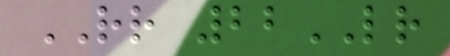RR 22LR
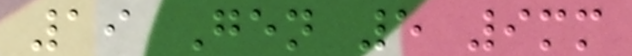19 Gen 5 9mm
